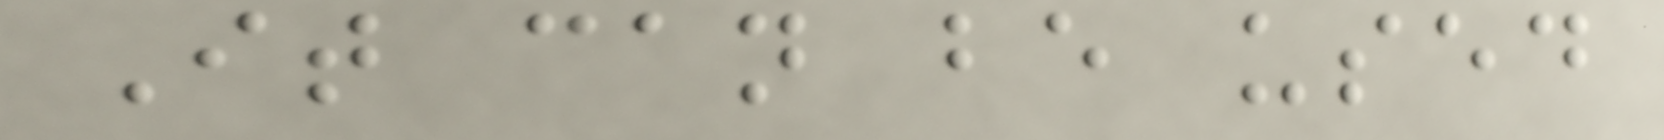It can be used
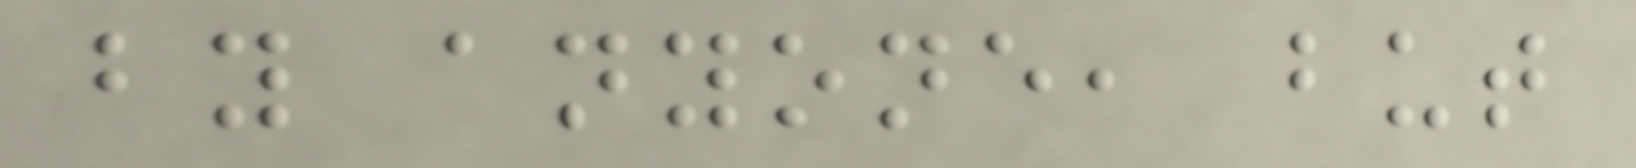by anyone, but
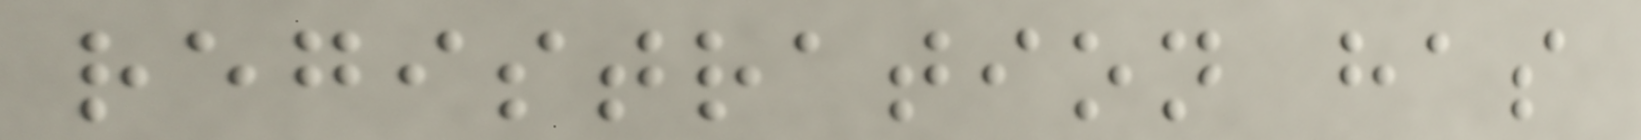registration has
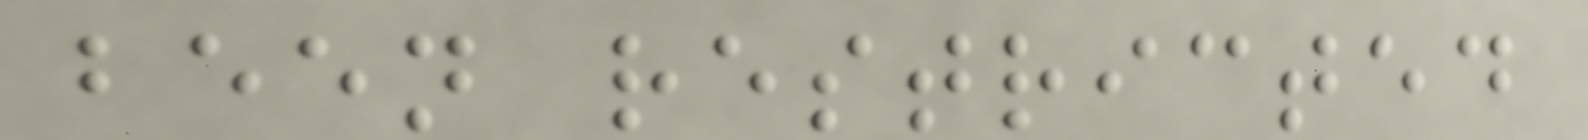been restricted
